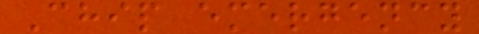Chip emergency
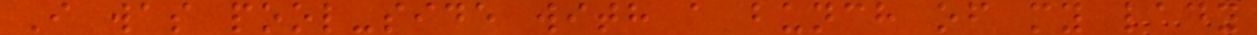I was pool-side with a bunch of my lady
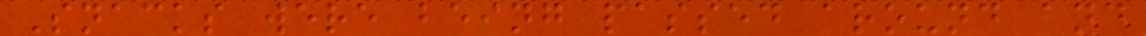Snacks were being passed around and
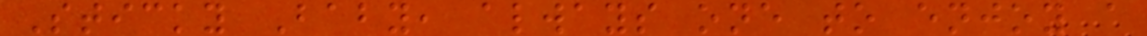Sticky Baby, always one to enjoy a
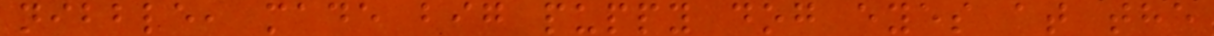nibble, made big puppy dog eyes at the
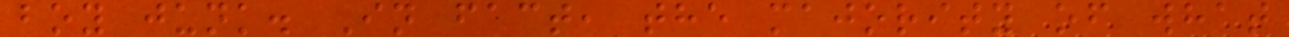boy junk. In fact, the majority of what
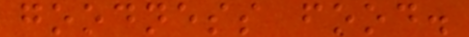goodness food.
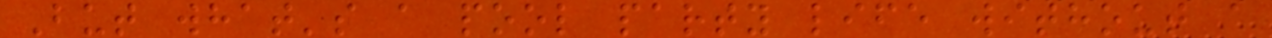But what's a pool party life without a
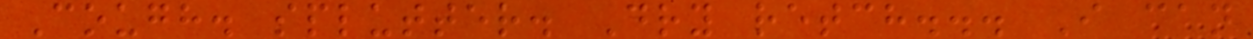Cough. splutter. Dry retch... I can
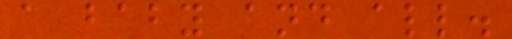a baby and all.
